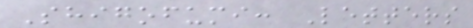Shigofumi: Letters
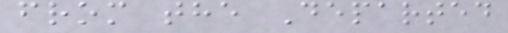from the Departed
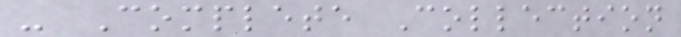- Complete Collection
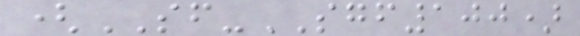(SF-SGF100)
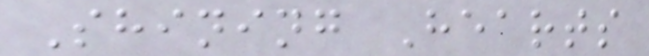Shining Hearts
